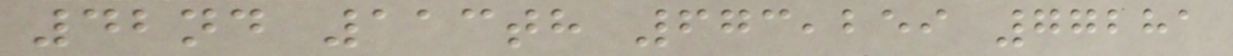42nd 113th 673,259 77281
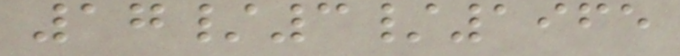17/3/1965
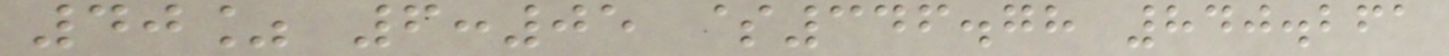40% 6:05 $346.78 840.261
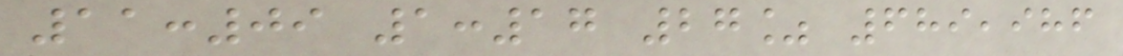11:09 1:17 27% 689,986
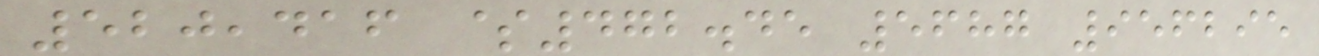520,416 $472.45 5687 956295
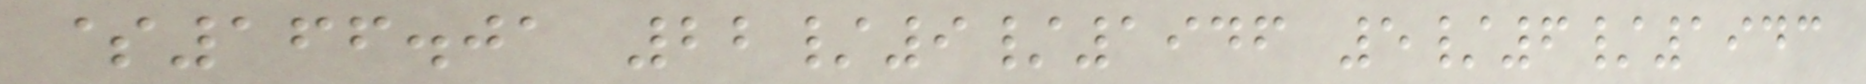$166.01 22/9/1946 5/6/1943
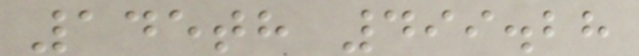145th 499.28
